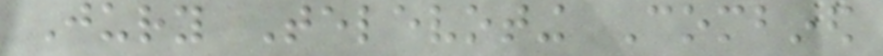Jury Televoting Combined
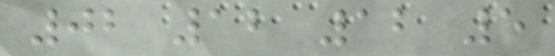02 12 12 5
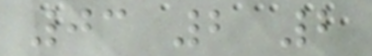03 2 2
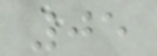05
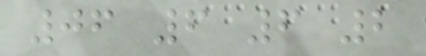06 6 6 2
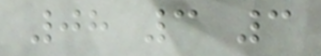08 3 3
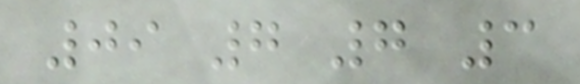09 7 7 3
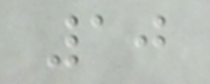10
